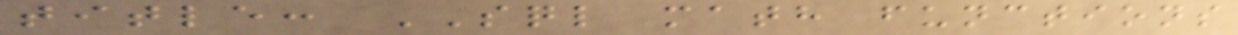title: SQL math functions
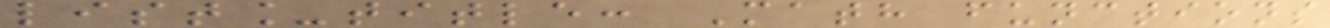list_title: Math functions
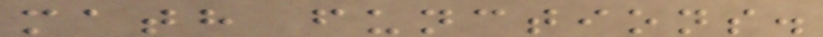math functions.
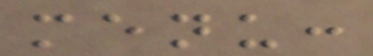menu:
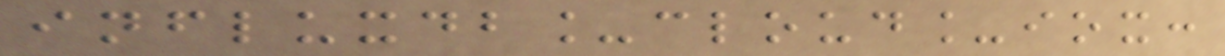influxdb_cloud_iox:
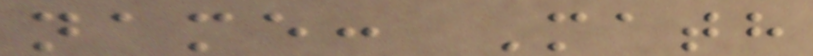name: Math
